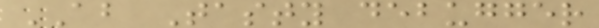AB Tasty debugger
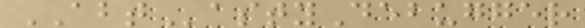ABTastyDebugger
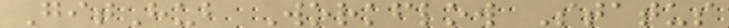GitHub Workflow Status
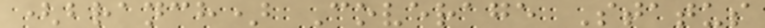(branch) Coverage Status
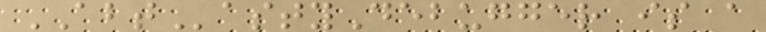ABTastyDebugger is a
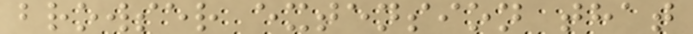browser extension that
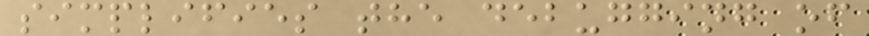simplifies the debugging of
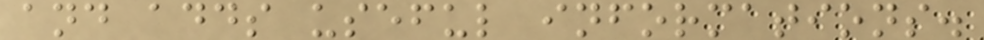and adds useful informations.
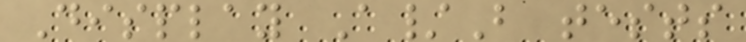Display A/B tests
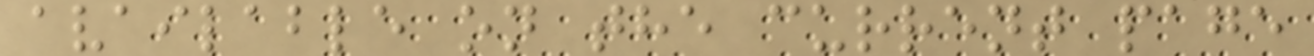available on the current page
